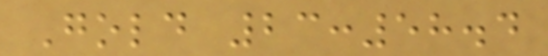Gold 23:58.4
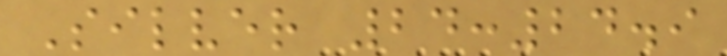Silver 24:24.9
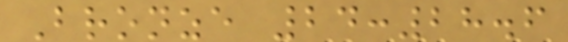Bronze 24:28.6
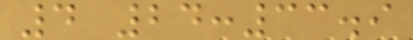4 24:33.9
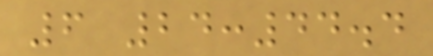6 24:44.4
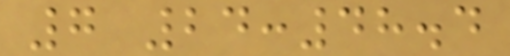7 24:48.4
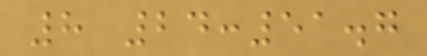8 24:51.7
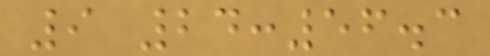9 24:56.3
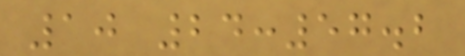10 24:57.2
